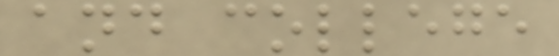and college
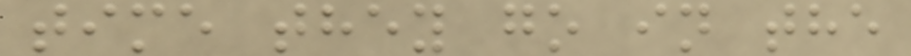time they go in the
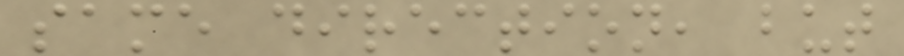same direction, but
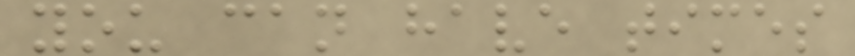you can have times
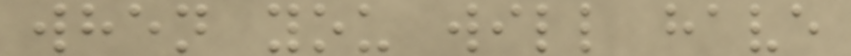when you will have
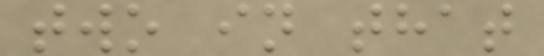two in that
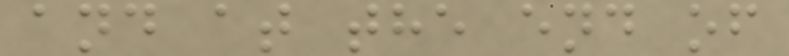and at the end of
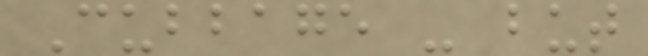Cubbage - but
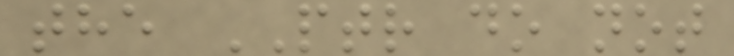the PTR do not
